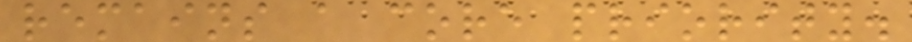remains a core priority.
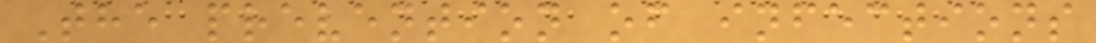The prevention of infections
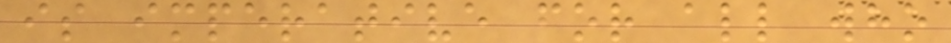is imperative for all who
